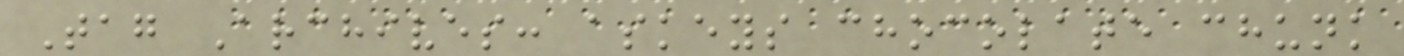Tag Archives: askeys chocolate chunk
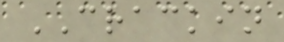CRACKIN
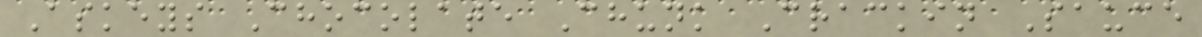Askeys Chocolate Chunk Crackin Sauce
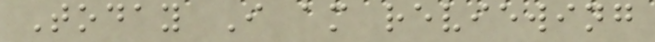Today I am reviewing
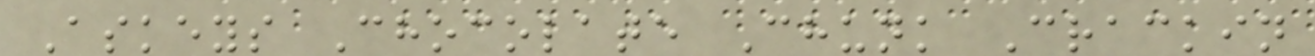Askeys Chocolate Chunk Crackin
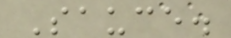Sauce.
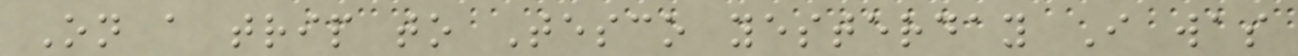On a trip to Tesco yesterday I was
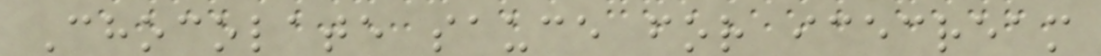Chocolate sauce for icecream
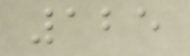125
